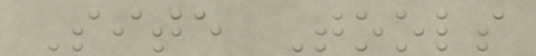Site Tools
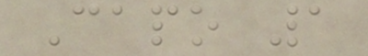Capo 1
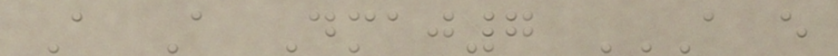A A Dmaj7 A E
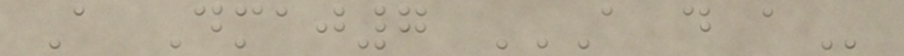A Dmaj7 A D A
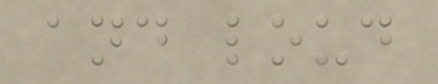and loud
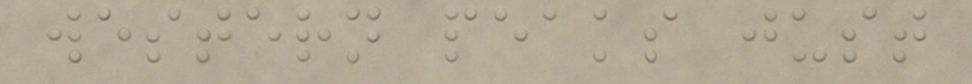western peaks just
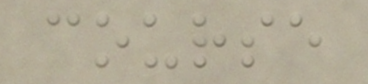course
